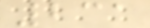231
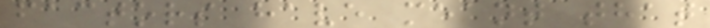factors have meant that
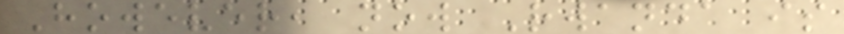However, now Rwanda is
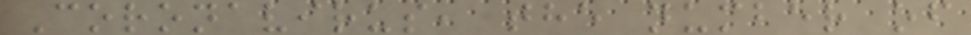Coronavirus, the number of
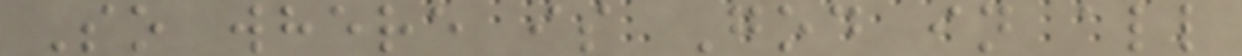So where is God in all
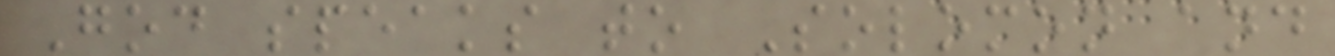God speaks to Solomon and
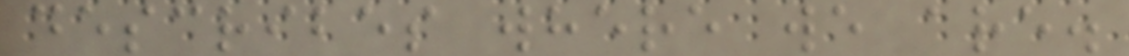describes where we are.
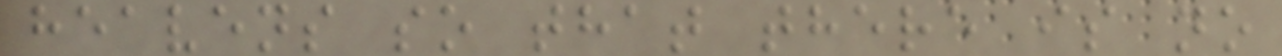heavens so that there is no
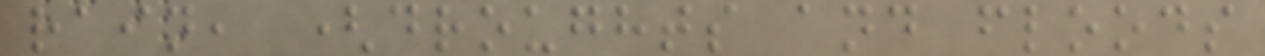rain, (droughts and floods
